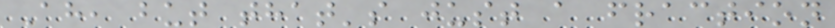Ah, but that's just a fraction
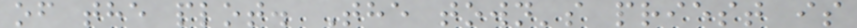of the plot. The town's priest is
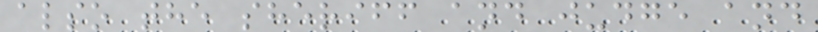also the sheriff and judge and
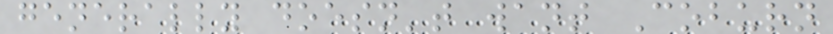generally doesn't want Coburn
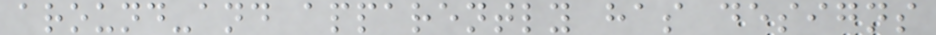around-and apparently has designs
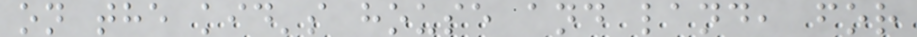on the kid's house and land, for
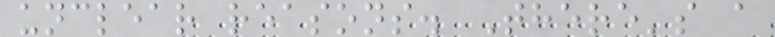unclear reasons. There's a
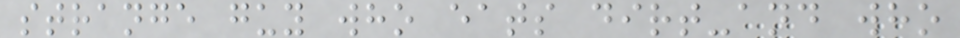strange guy who eats dirt-and who
